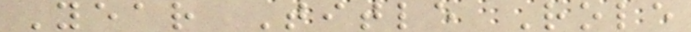Year Title Role
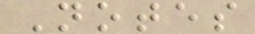Notes
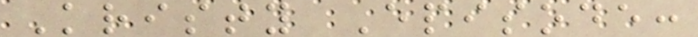Kristy Episode:
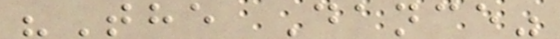"The Dance"
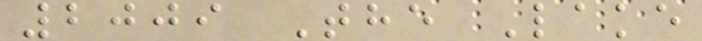2009 The Lake
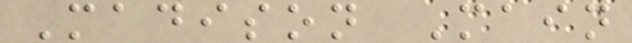Madison Main
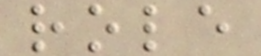role
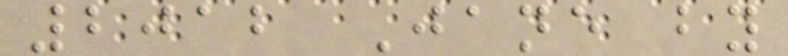2012 Jane by
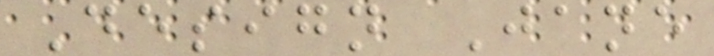Design Jane
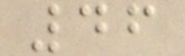46
